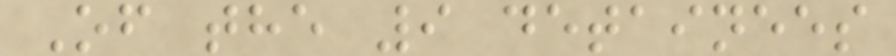Of the 9 detainees
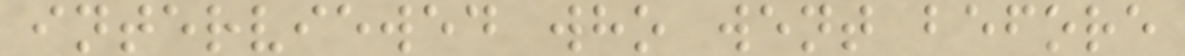interviewed who went before
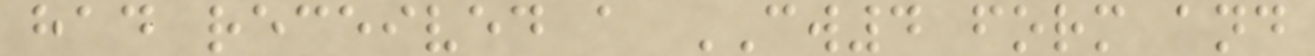had received a CW4 form and
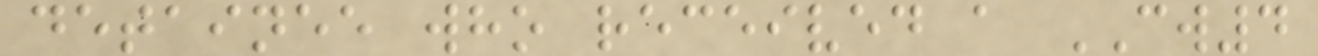detainee who received a CW4
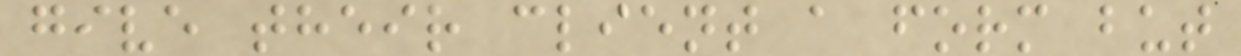give their client a form but
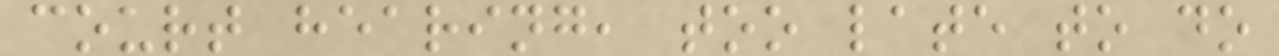court hearing, too late to do
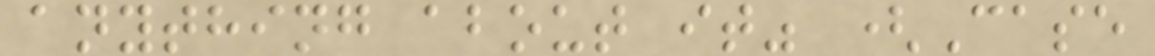anything about it" (Case
